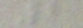2
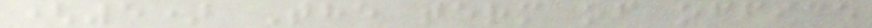(5) The term of office
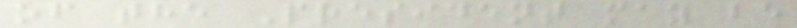of the President may be
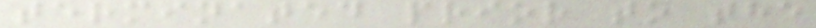terminated prior to the
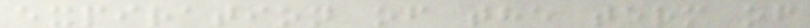expiration of the term of
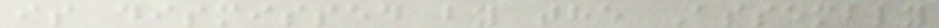is dismissed by the Assembly
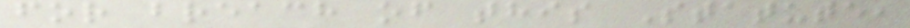for breach of this Statute,
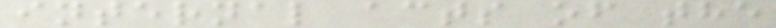internal acts of the
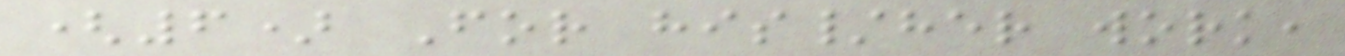(6) For his/her work,
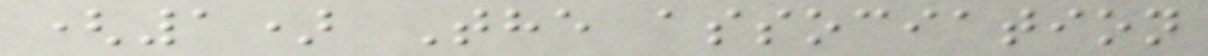(1) The association
